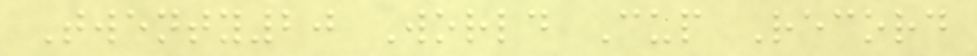Twenty20 World Cup Record
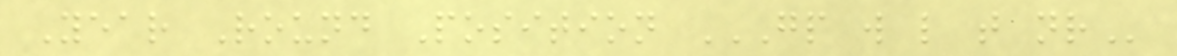Year Round Position GP W L T NR
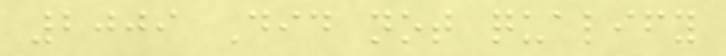2009 Did not qualify
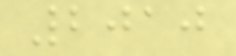2010
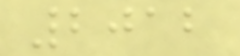2012
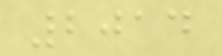2014
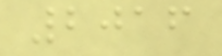2016
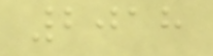2018
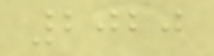2020
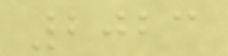2023
